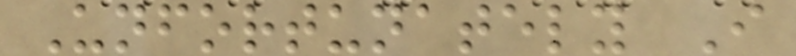Unfortunately I
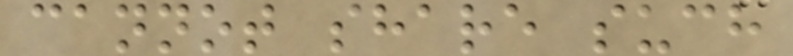cannot share such
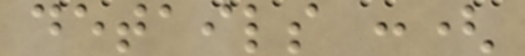details :(
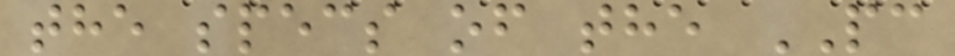the specs of the PC
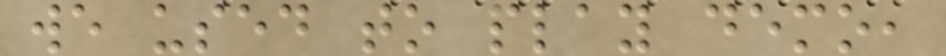we used to play demo,
